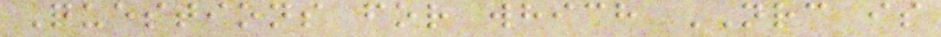Questions for which NRC is
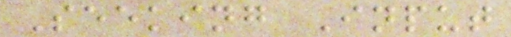Seeking Input
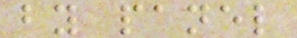by panel
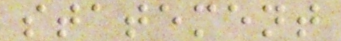statement
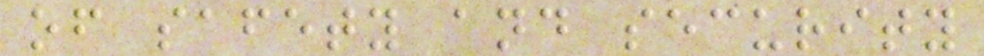of safety and security
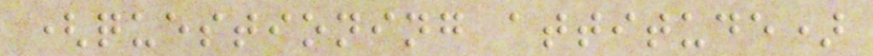(questioning attitude)
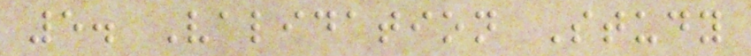5. Validation Study
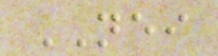NEI
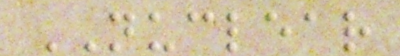NUCLEAR
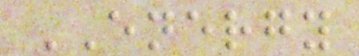ENERGY
